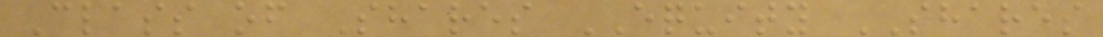Class of Shares EQUITY SHARES
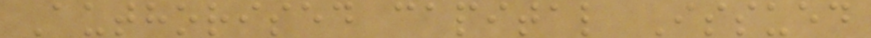Authorised capital Issued
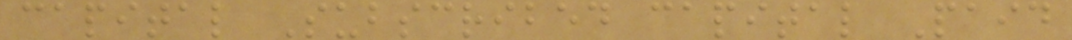capital Subscribed capital Paid
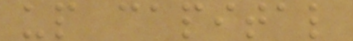up capital
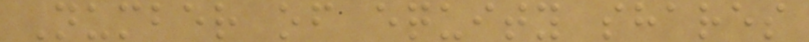Number of equity shares
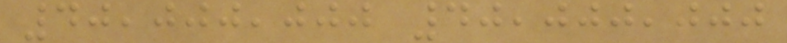40,000,000 40,000,000
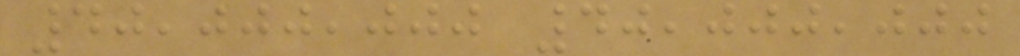40,000,000 40,000,000
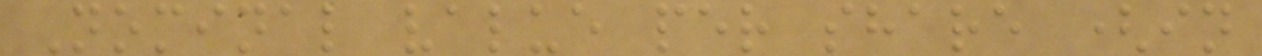Nominal value per share (in
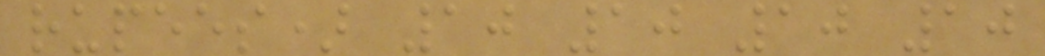rupees) 10 10 10 10
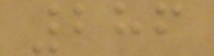286
